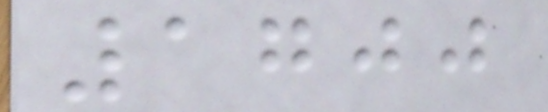1700
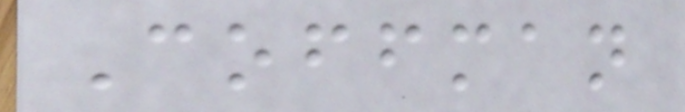Coffman
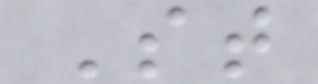St
